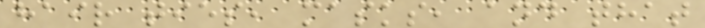hair ties, masks, and that
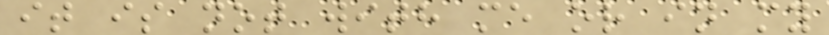it is not with me or in my
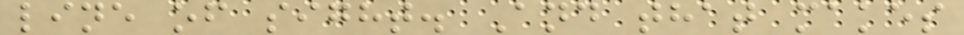line of sight. And that makes
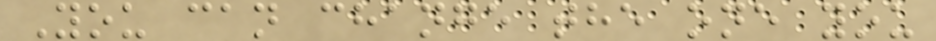You can change the one you
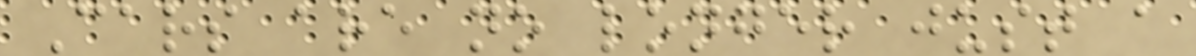Cars are no longer just a
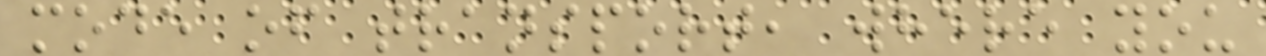mode of transport, where you
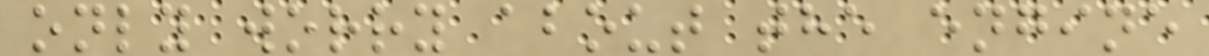only worry about the engine
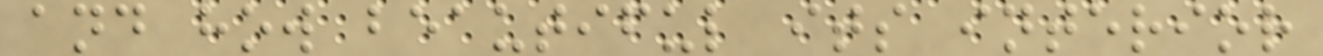and how beautiful its interior
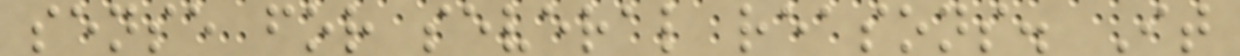sense for several reasons. It
